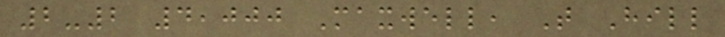2-2 4,000 Maxwell, T Hill
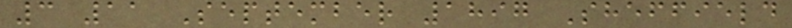3 11 September 1897 Sheffield
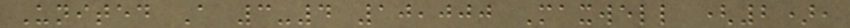United A 3-4 10,000 Maxwell (2),
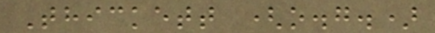Thickett (o.g.)
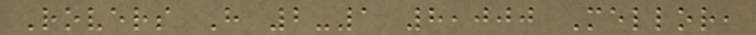Rovers H 2-1 8,000 Mellor,
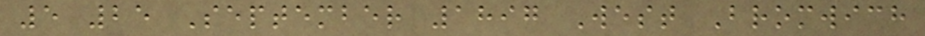5 25 September 1897 West Bromwich
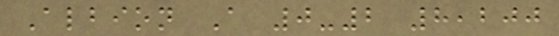Albion A 0-2 8,200
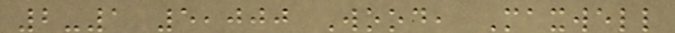2-1 5,000 Wood, Maxwell
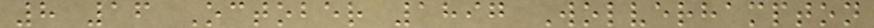8 16 October 1897 Wolverhampton
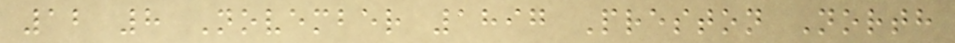12 8 November 1897 Preston North
